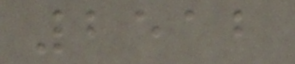2512
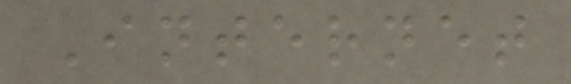Internet
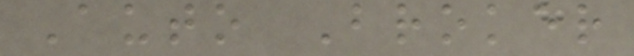Auto Broker
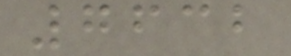7632
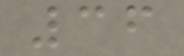36
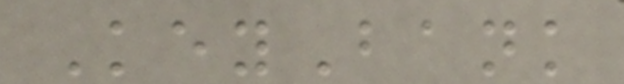KeyBank
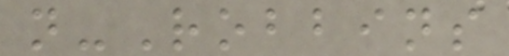n-Robbins
